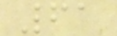61
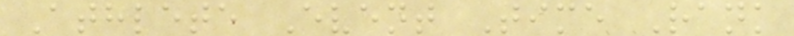Athlete Event Time Rank
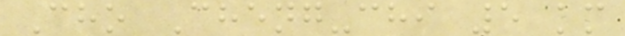Cho Cheng-chi 5 km
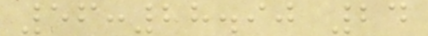56:28.90 24
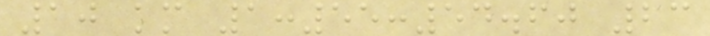10 km 1:55:54.60 23
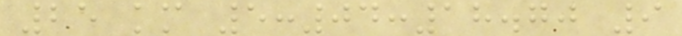25 km 5:04:18.70 9
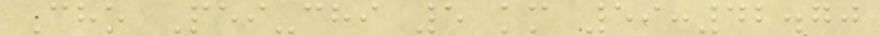Cho Pei-chi 5 km 59:42.70
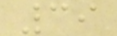39
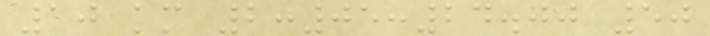10 km 2:05:24.00 50
